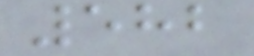582
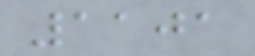1101
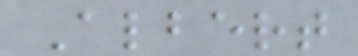Albert
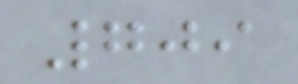709
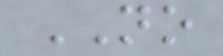NO
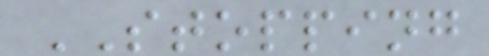STOPPING
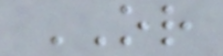OR
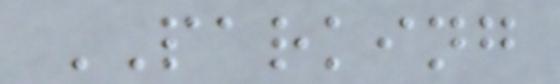PARKING
